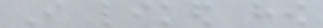I liked how
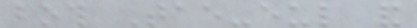both Tae-eul and
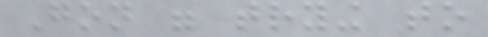Gon were trying to
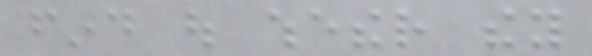find out whether they
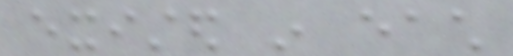existed in each
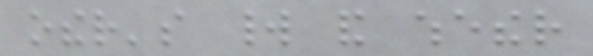other's world and whether
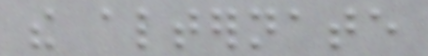the alternate
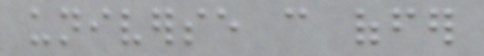universe can offer
